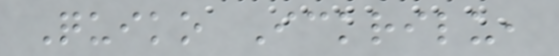Quiko Ickrilu,
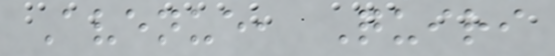Avenue, Quiri
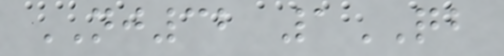NJ32 1QB
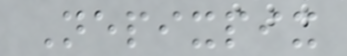Nepixpix
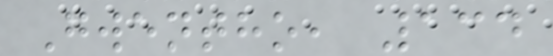Gwentho, 134
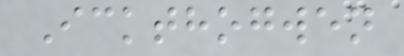Ickthogwen
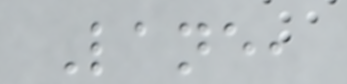Lane,
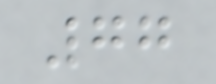77
